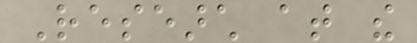Research at the
